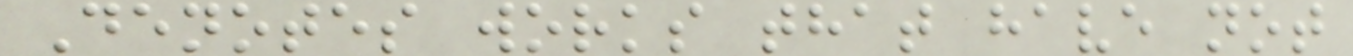Denotes works that have not
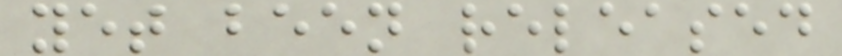yet been released
